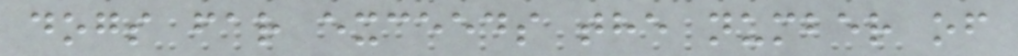dogs far exceeds the number of
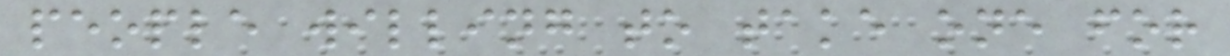people willing to take one for
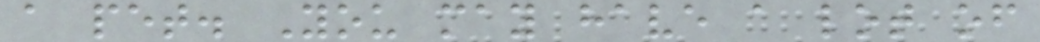a pet. You may have a lot of
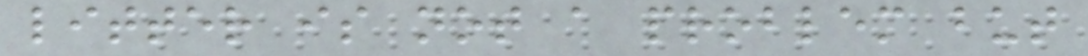litter is not a problem but
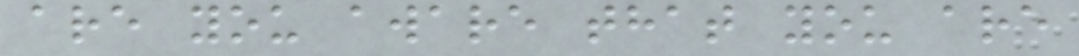are you aware that you are
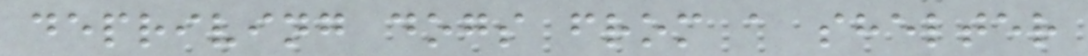depriving dogs from a shelter
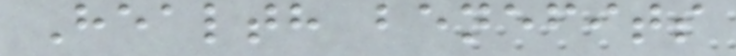Health benefits
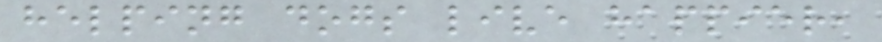helping dogs live happier,
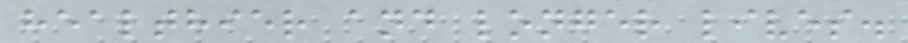healthier and longer lives.
